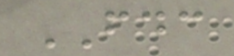FDC
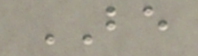BE
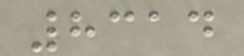8314
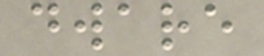dware
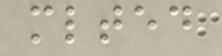mlted
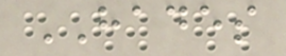HADES
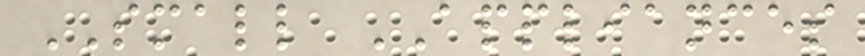SMALL APPLIANCES
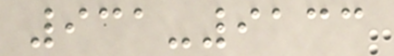931-9133
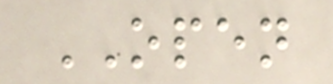OPEN
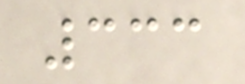333
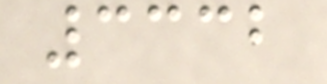3332
